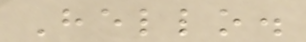Hello.
